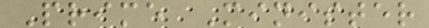Prime Minister
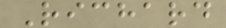Richard
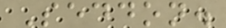Seddon.
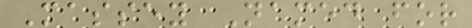Massey Named for
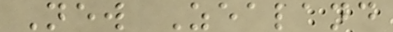New Zealand
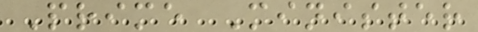Prime Minister
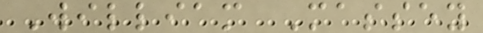William Massey
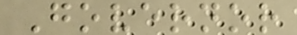Governor
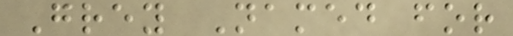Grey Named for
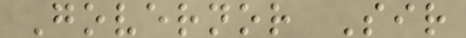Governor Sir
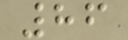86
